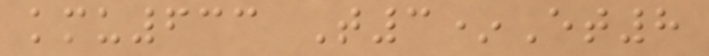kmu633 T3*Et8
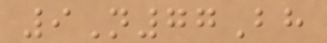9N77Bh
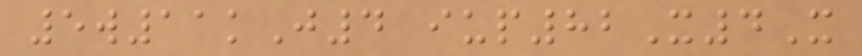5w11kJ4 iup82X4X
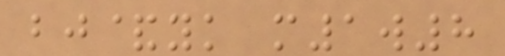bj&yk m1w8
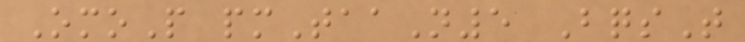OmoP pmTaaN5 BqsT
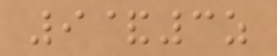9&3z
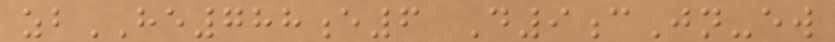zbHE788e6 D9cJn-ew
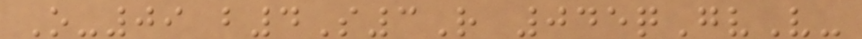O-09 b4S3R 045qGvV-
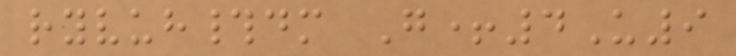ryvuh#dm G+4U9
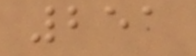251
